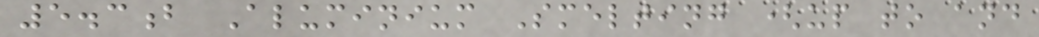5.3b Aluminium Smelting (up to and
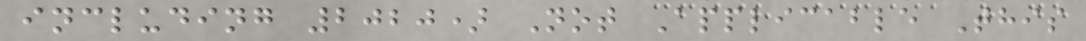including 2020) Not Applicable This
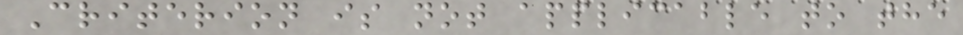Criterion is not applicable to the
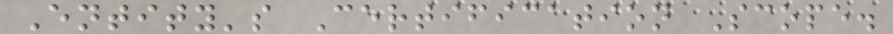Entity's Certification Scope.
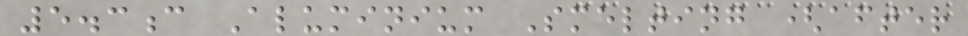5.3c Aluminium Smelting (after
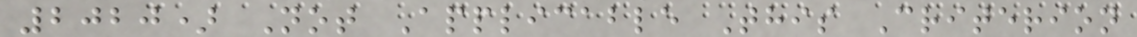2020) Not Applicable This Criterion
